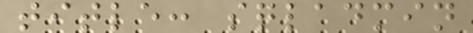title: sqladmin
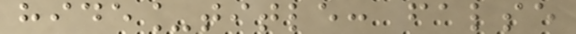hide_title: false
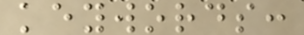keywords:
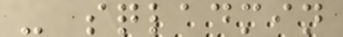- sqladmin
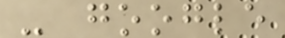- google
